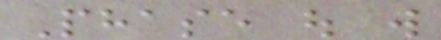Phase out will
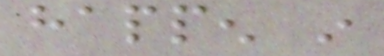happen in
